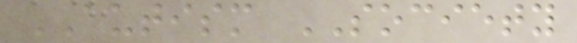AUTISM SOCIETY
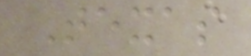Texas
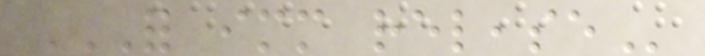FOR IMMEDIATE RELEASE
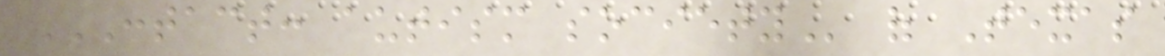CONTACT: AUTISM SOCIETY of Texas
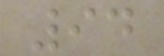94
